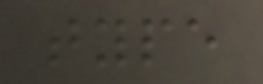type
